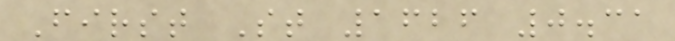First St 1626 0.31
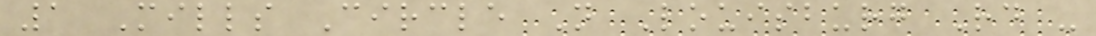1 Mills Circle N Louisburg Rd -
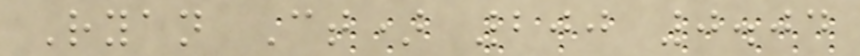Ryan Ct) 200 0.04
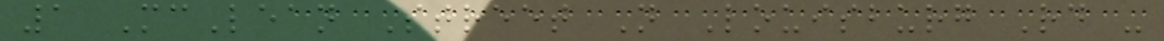1 McLean Street N Louisburg Rd -
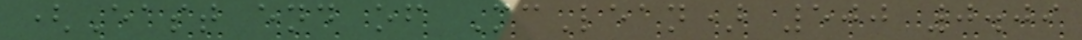(East end of McLean) 500 0.09
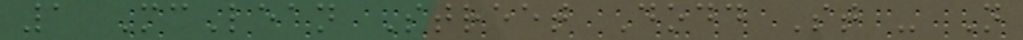1 McLean Street Dodd St - N
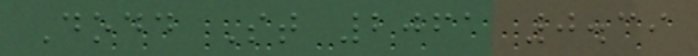Dodd St 2061 0.39
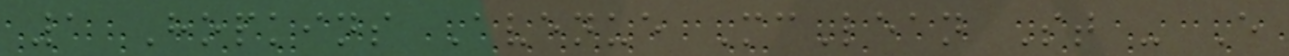1 Hopkins Avenue McLean St - E
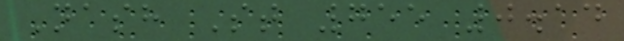Nash St 755 0.14
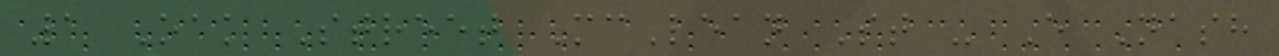1 Oak Street McLean St - E Nash
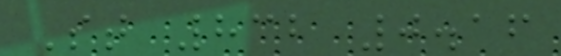St 832 0.16
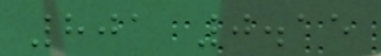801 0.15
